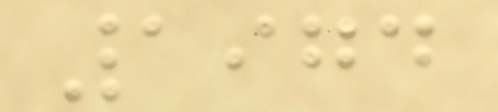1974
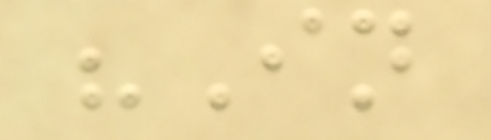"In
